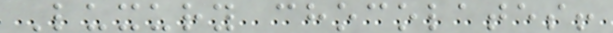Luxury chocolates!
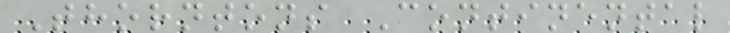Thorntons Continental
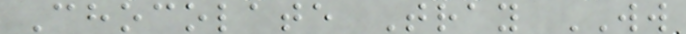Chocolate Tray WW
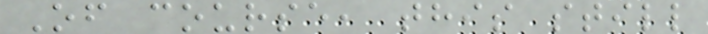Of course, this still
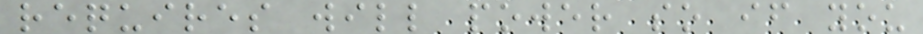requires will power so if you
